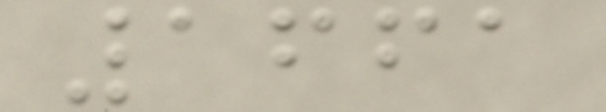1661
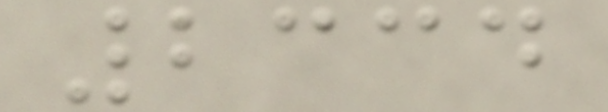2334
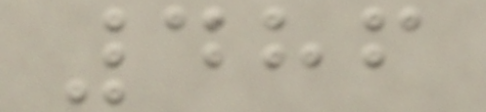486
